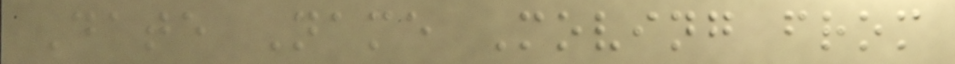Date Name Moving from
